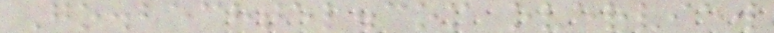Go.bechtel.com overview
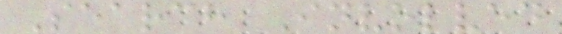Search Involved
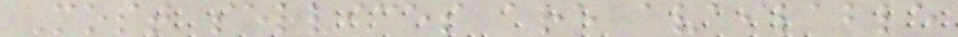Most services are available
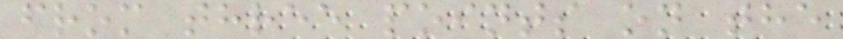from three points on the
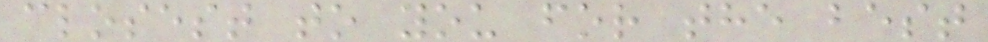closest to you for the best
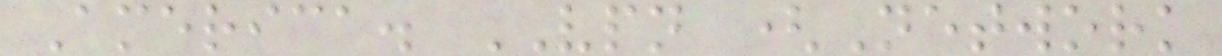America. VPN (Network
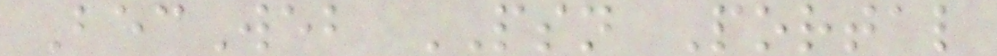BecWeb PSN Portal
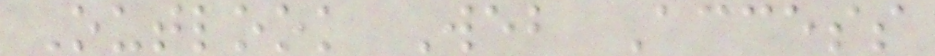Outlook Web Access
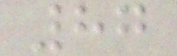87
